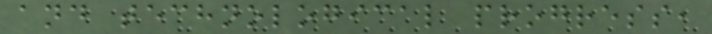and technological progress,
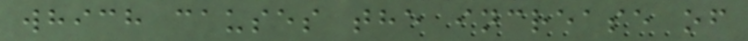which causes the increase of
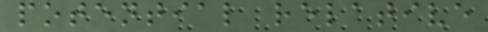potential relative
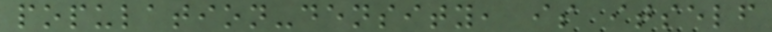population-density, is itself
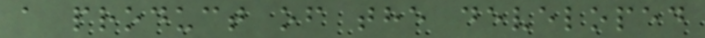a product of the developed
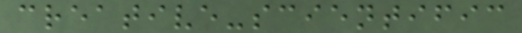creative-scientific
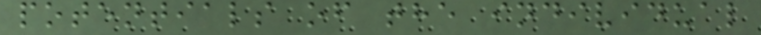potentials of the individual
